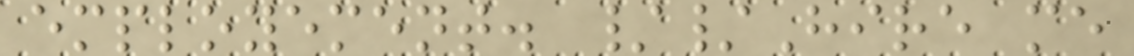employement. //Hire me
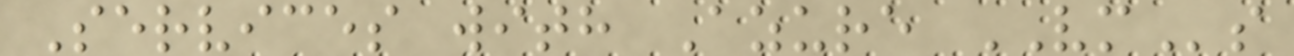Services with Azure VMs
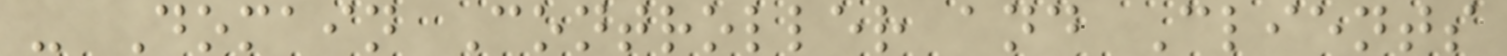- Domain Controller and Clients
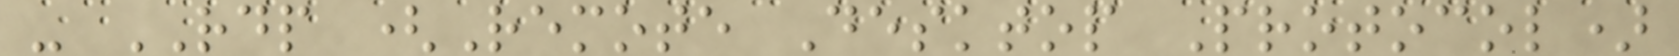- RDP (Remote Desktop Protocol)
